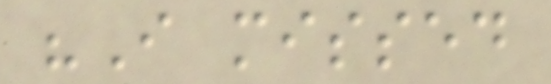"I missed
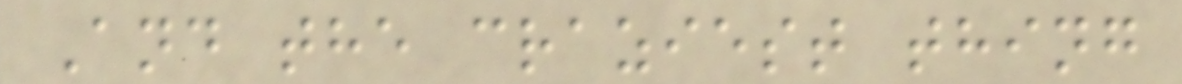And the craziest thing
